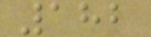182
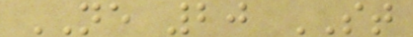NE 20 ST
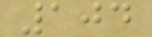104
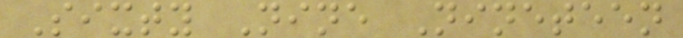Sixty Nine Nineteen
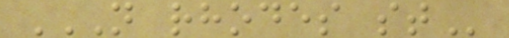N RHODES ST
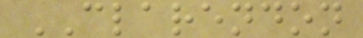CLARENDON
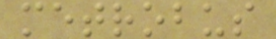metrobus
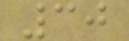30
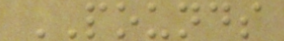POUNDS
